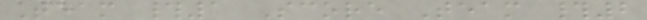Team #1 Score Team #2
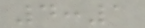4:1
